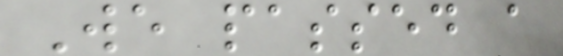We passed a
